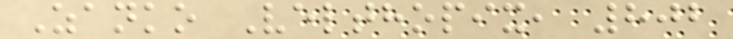Zanko Velthopix, 802
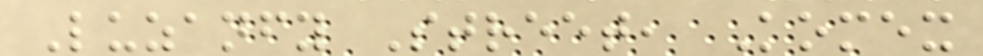Luzanfy Street, Komex
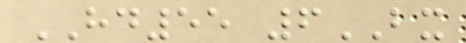HD55 6BX
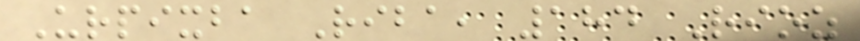Urpixba Riba, 184 Rioz
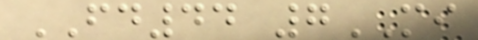FD44 7MI
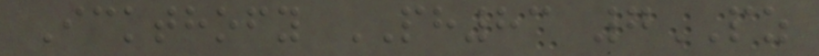Ickthofy PH83 7PZ
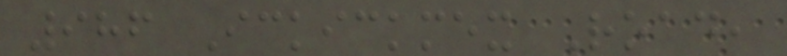986 Ickickmex Road,
